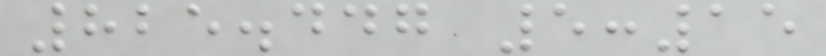825.447 5:15
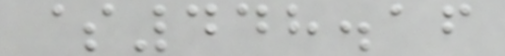$448.16
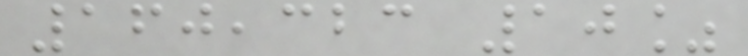160,323 10%
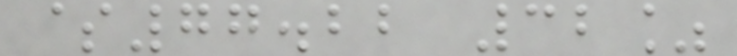$77.22 32%
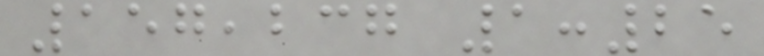157,237 1:25
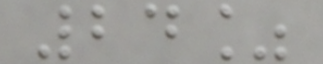24%
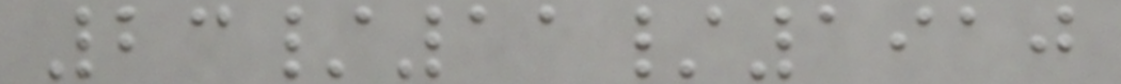23/11/1910
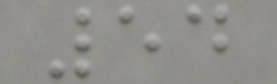54
